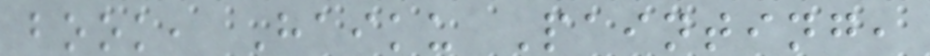book, Haiku Painting,
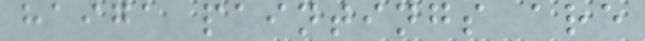haiga paintings are
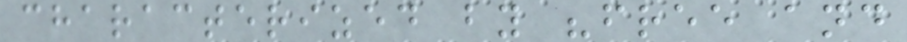characterized by "free and
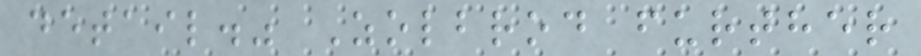detail." Zolbrod further
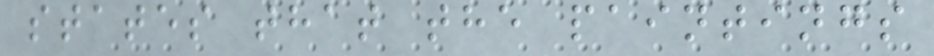states that the paintings
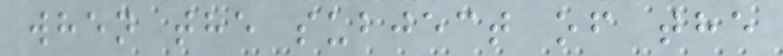when the subject of the
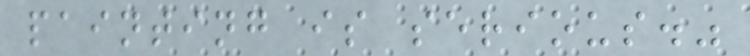painting is serious."
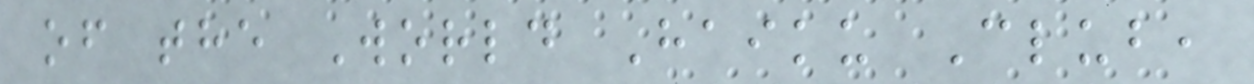of the World Haiku Club,
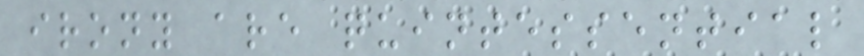irony are quintessential
